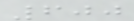600
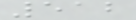512
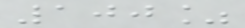100%
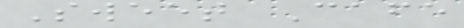Sweet Cafe
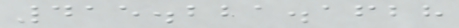415.221.1628
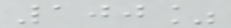100%
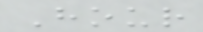Hour
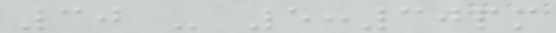30 - 5:30pm
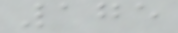175
